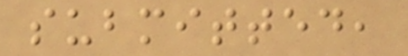submitted,
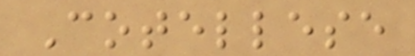Cotellese
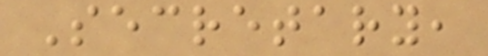Secretary,
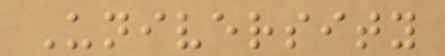University
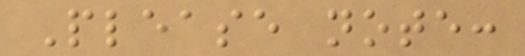Please note:
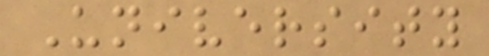University
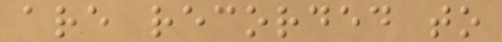are recorded to
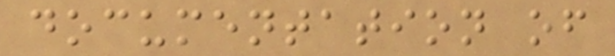documentation of
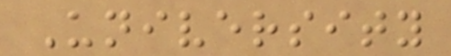University
